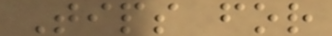Tips for
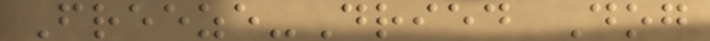Freeze-Dried Dog
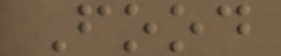Food
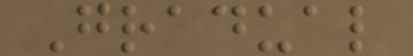Gradual
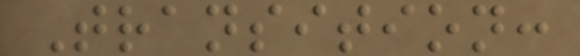Transition:
